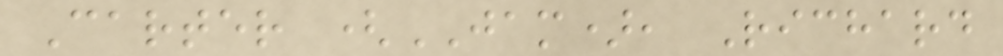Carter (JAM), Richard
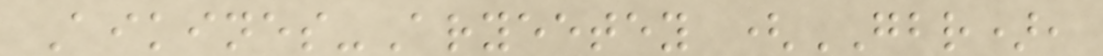Aikines-Aryeetey (GBR),
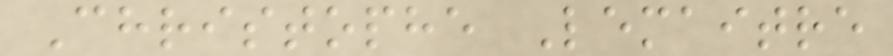Christophe Lemaitre
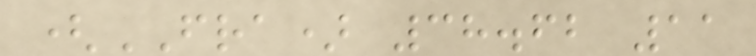(FRA) 38.62 11
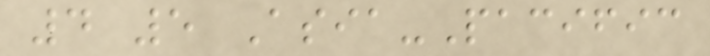4 5 Asia-Pacific
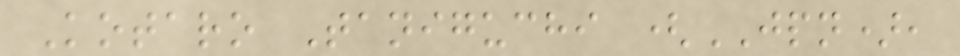Kotaro Taniguchi (JPN),
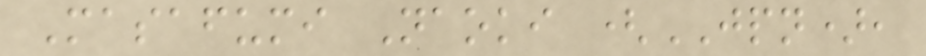Masafumi Naoki (JPN),
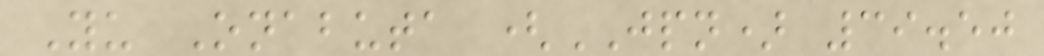Yu Onabuta (JPN) 39.50
